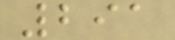291
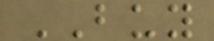BUY
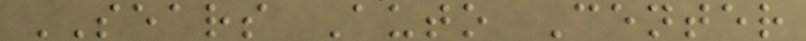SEARS Auto Center
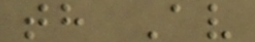th Av
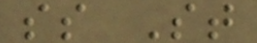ss St
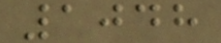1048
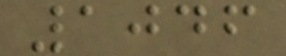1046
